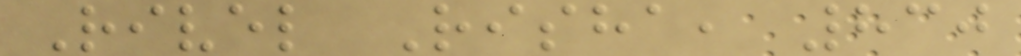Rivel Risha, 830
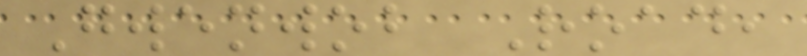Gwenwob Road,
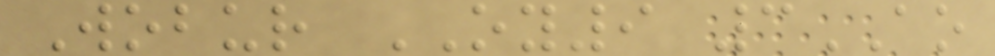Wobur OY9 3AO
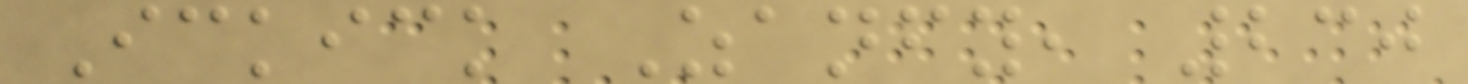Ickick Zanfy, 230
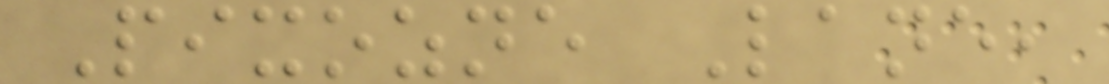Pixozne Lane,
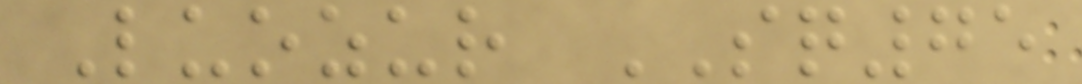Luozur SQ75
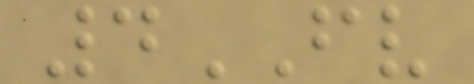4FV
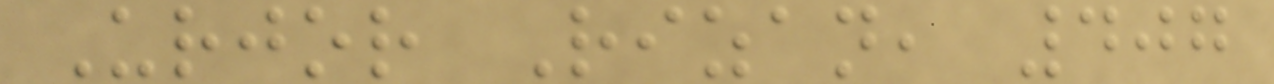Urjor Rizan, 407
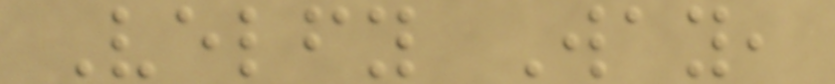Velfy Way,
